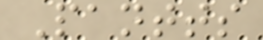Pantts
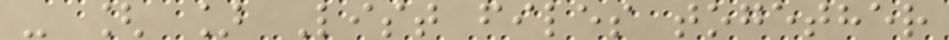- [ ] List files together
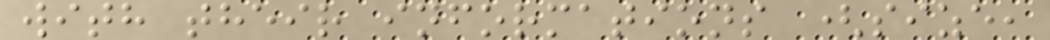with their informations (size,
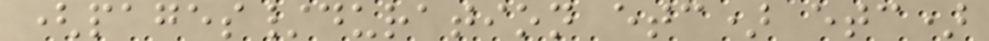(pages/duration etc) etc)
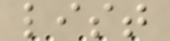list
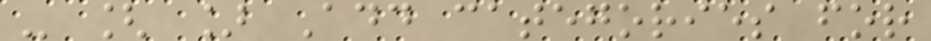- [ ] Add categories for
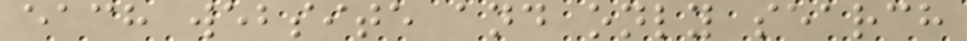each website and only search
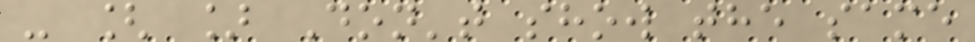- [ ] Don't show the same
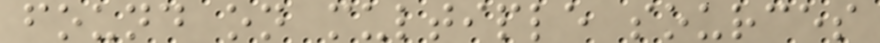found on multiple sources
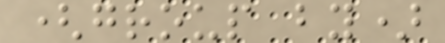(group by)
